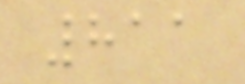811
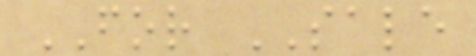FOR SALE
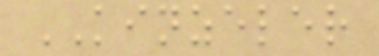KINZELER
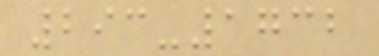293-1732
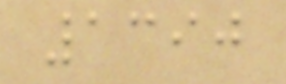1390
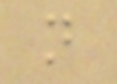n
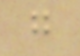g
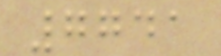7741
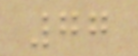77
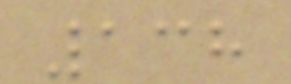138
